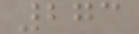273
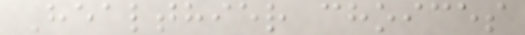Healthier choices
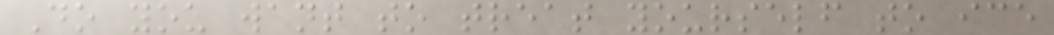Do you want to treat yourself to ice
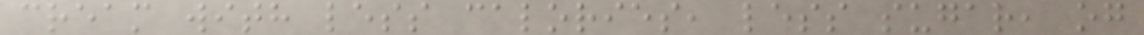cream with less calories, less sugar, og
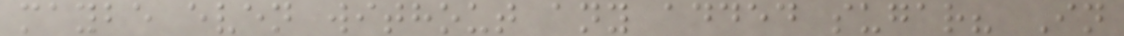maybe even without any added sugar? In
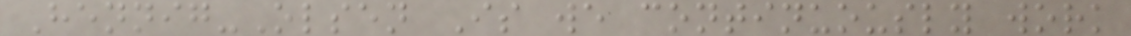Hennig-Olsen Is we continuously work
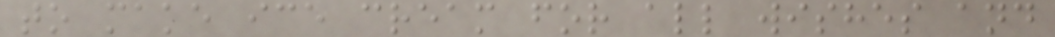to make ice cream for all wishes and
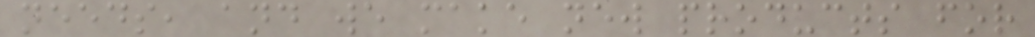needs, and we make new products for
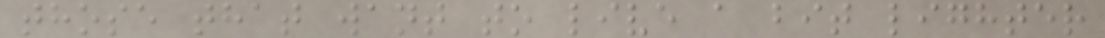those that want to live a bit lighter
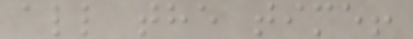all the time!
